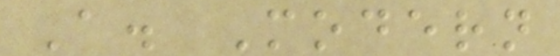A. Modern
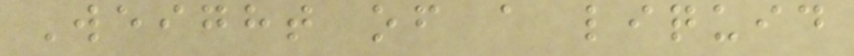Weight of a liquid
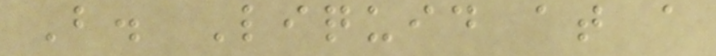B. Liquid at a
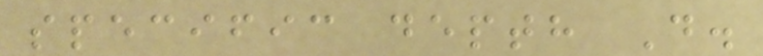specific depth D.
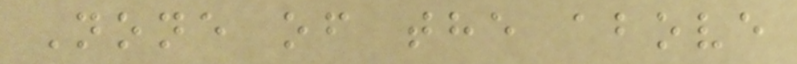None of the above
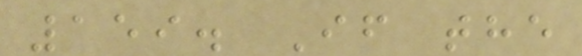159. If the
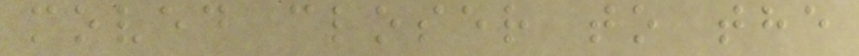moved closer to the
